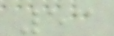53
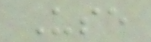Use
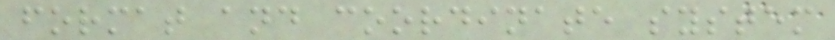format and coordinate system
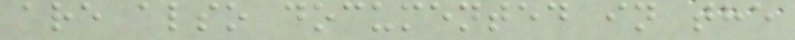are also documented in the
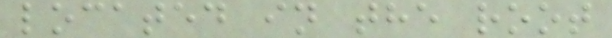located in the root
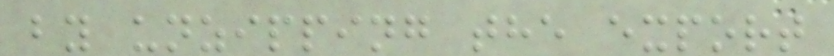by unzipping the export
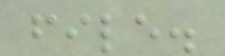file.
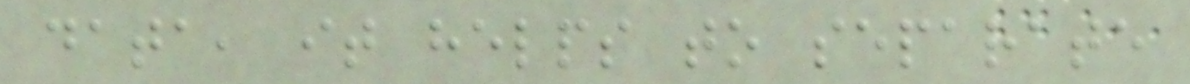data, it helps to separate
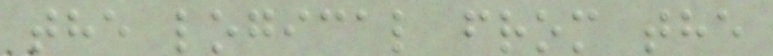the logical from the
